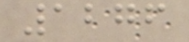1276
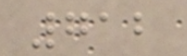712
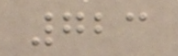723
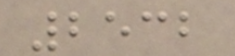2532
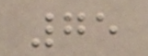75
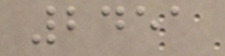2451
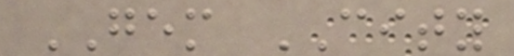GEM CITY
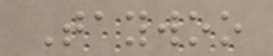Taywoo
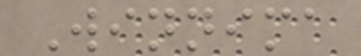Winnima
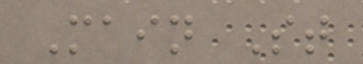Main St
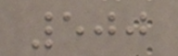500
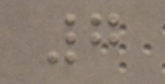7
